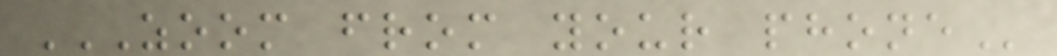ZOOM FROM YOUR PHONE
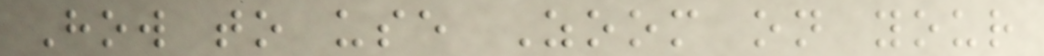How to use Zoom on your
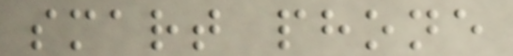smart phone
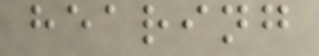hearing
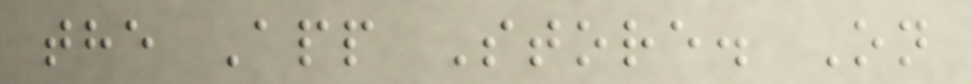the App Store. On
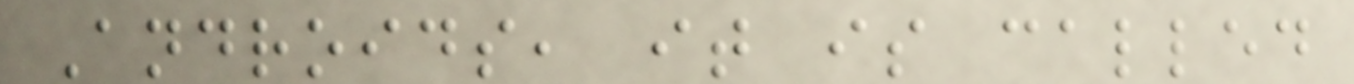Androids, it is called
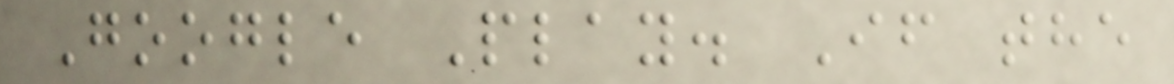Google Play. If the
